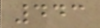443
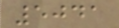5041
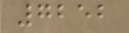7252
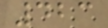423
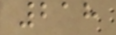218
